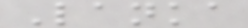Lanka
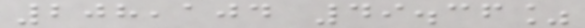208,104 49.36%
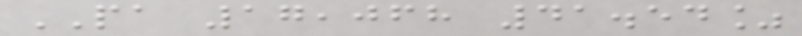PA 17,068 41.54%
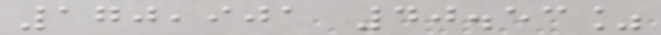170,901 40.53%
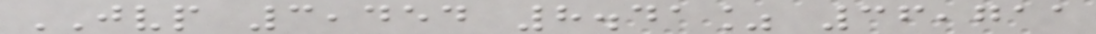JVP 3,454 8.41% 36,711
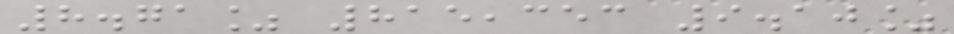8.71% 815,353 9.10%
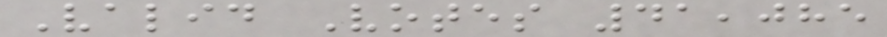Valid Votes 41,085
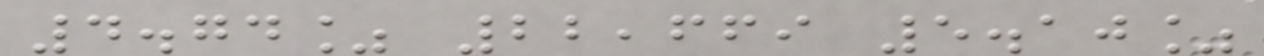4.74% 22,669 5.10%
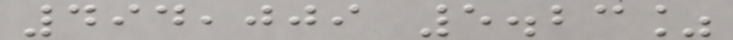494,009 5.23%
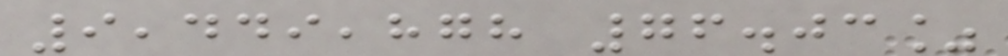9,449,878 76.03%
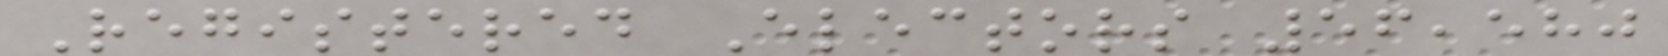Registered Electors 56,580
